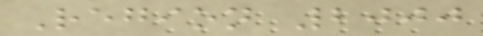Region 2000
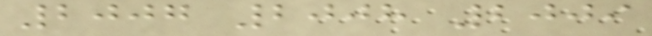2007 2008 2009
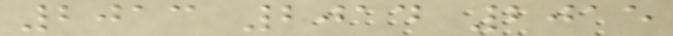2013 2014 2015
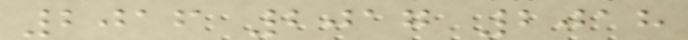2016 2017 2018
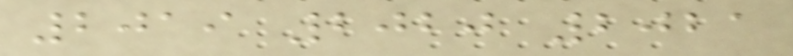2019 2020 2021
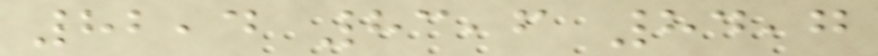82,4 83,6 84,7
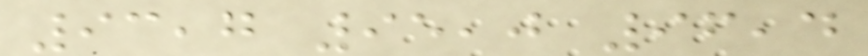93,7 95,0 96,4
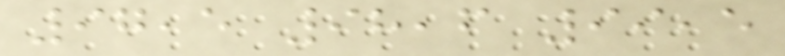97,5 98,6 99,5
